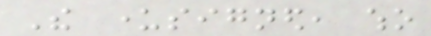The undersigned, who
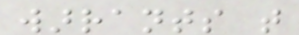warrants that
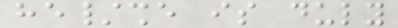he/she is duly
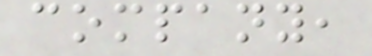company,
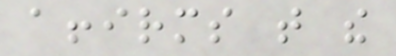affirms that the
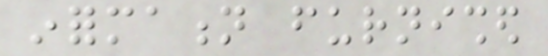information furnished
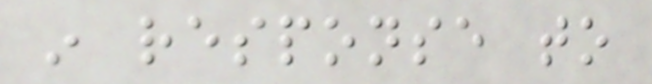in response to
